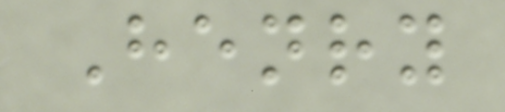Henry
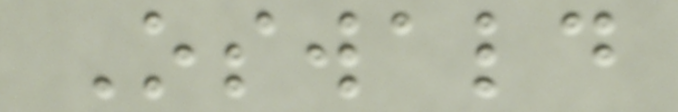Oswald
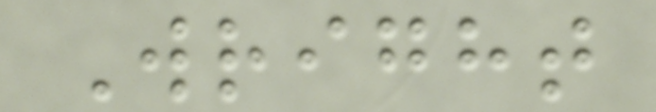Wright
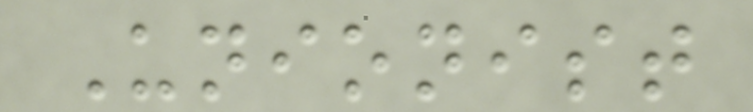Unionist
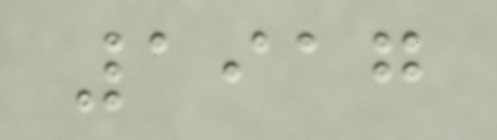1917
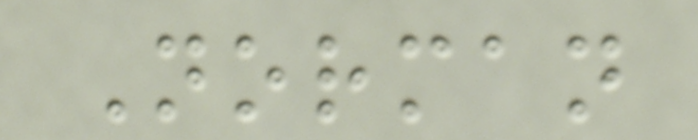Norman
